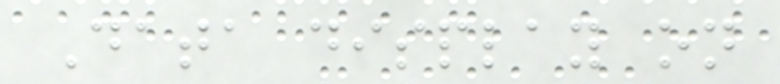Data display on
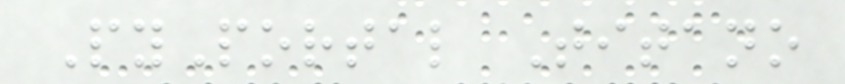PyPortal Titano
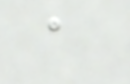a
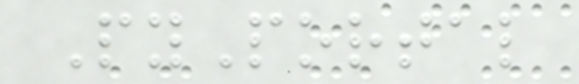PyPortal
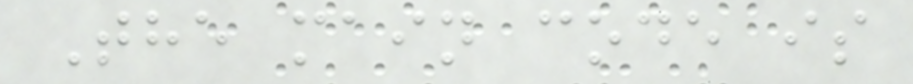The main code is
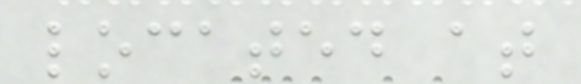located at
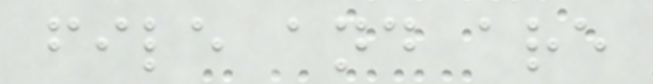file and are
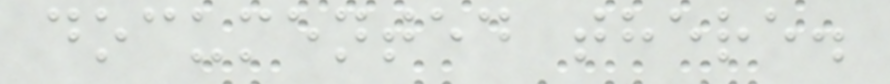documented there.
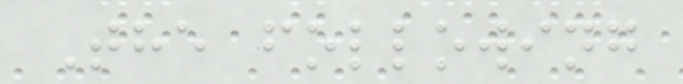The following
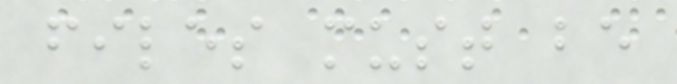files must be
